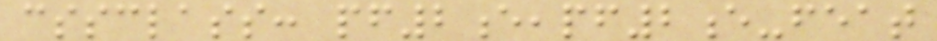cssclass: pf2e,pf2e-feat
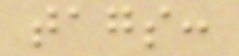tags:
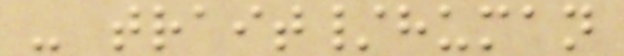- trait/human
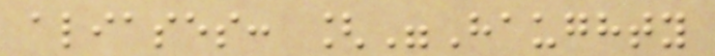aliases: ["Haughty
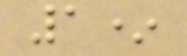1*
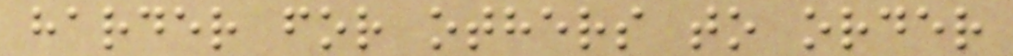harder for others to order
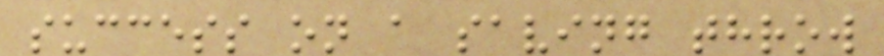success on a saving throw
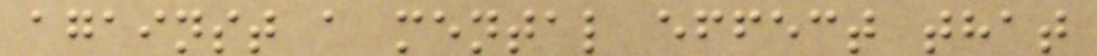against a mental effect that
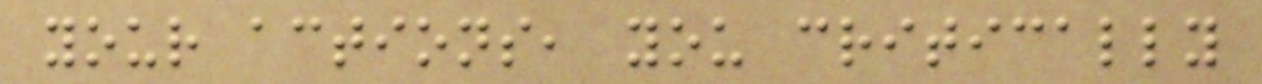your actions, you critically
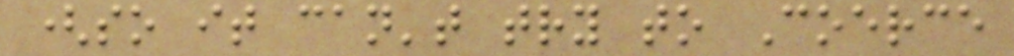(so it can't try to Coerce
